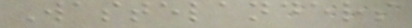Wastelanders
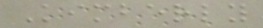Kimberly
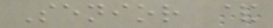Senior &
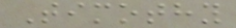Timothy
